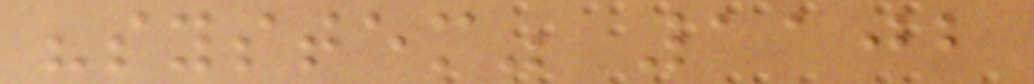"system" 1102
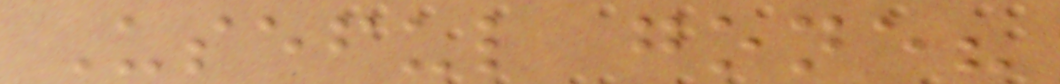Useful gone?
